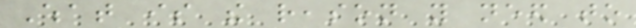What is the reason you need to
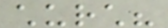church?
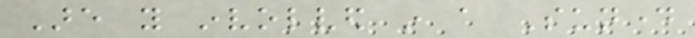Are you involved in a Sunday
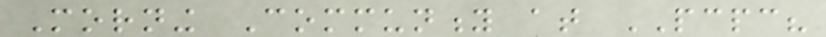Morning Community at PCPC?
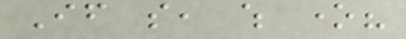If so, which one?
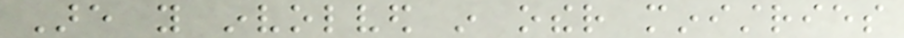Are you involved in other ministries
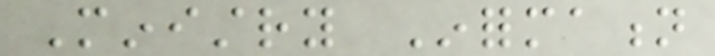Ministry Information
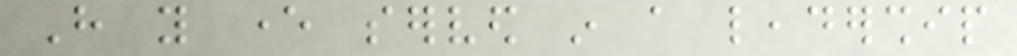Have you ever served in a leadership
